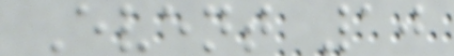Event 10
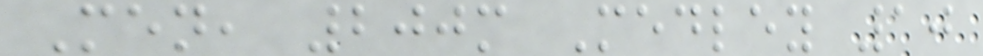Men, 200m Medley 10
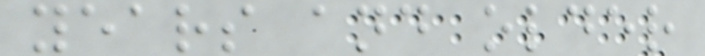years and older
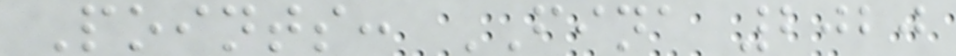Points: FINA 2020
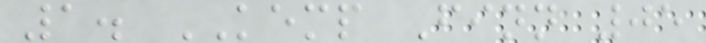1. KEMP Finn 05
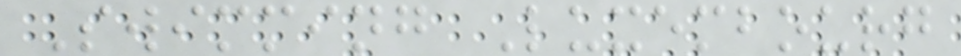Swimming Luxembourg
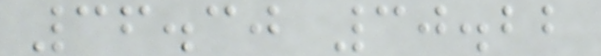36.30 30.22
